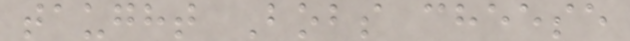taught Bobs cheese
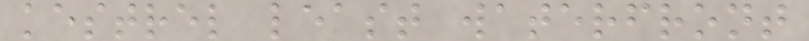kestrel least waterfront
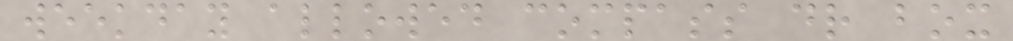weekday allowed compass dr box
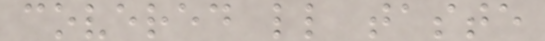covered ll taste
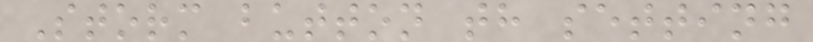Storm button th setting
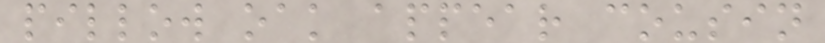pillow oak appear cousin
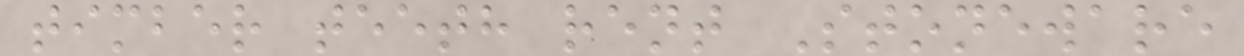timber teeth rent Stoneware
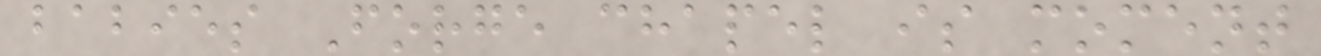babies Forge chapel is moment
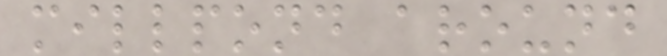millpond around
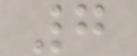7
